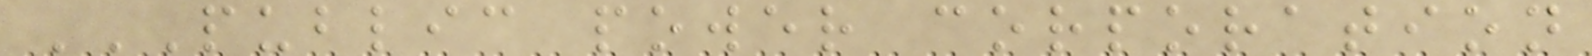PUBLIC POWER CORPORATION
